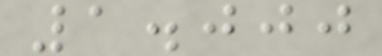1.000
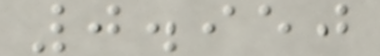0.950
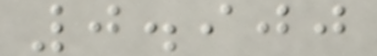0.900
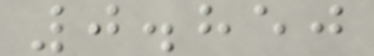0.850
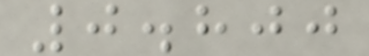0.800
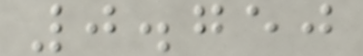0.750
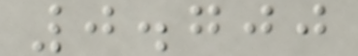0.700
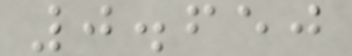0.650
